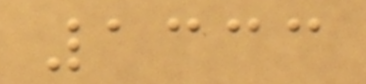1333
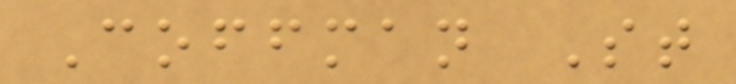Coffman St
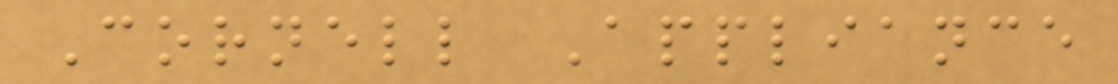Cornell Appliance
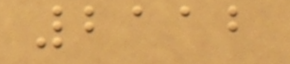2112
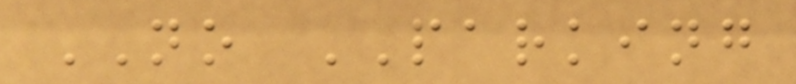NO PARKING
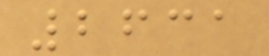2631
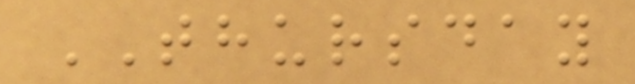THURSDAY
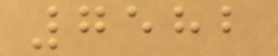7582
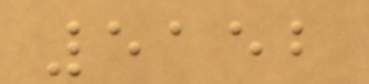5152
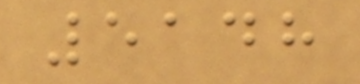5148
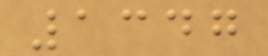1347
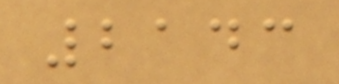2143
